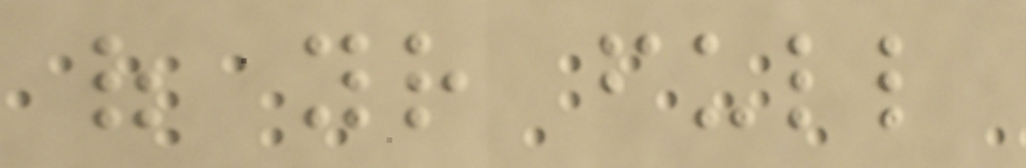of your full
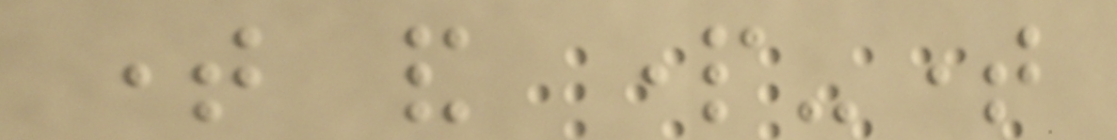time and part-time
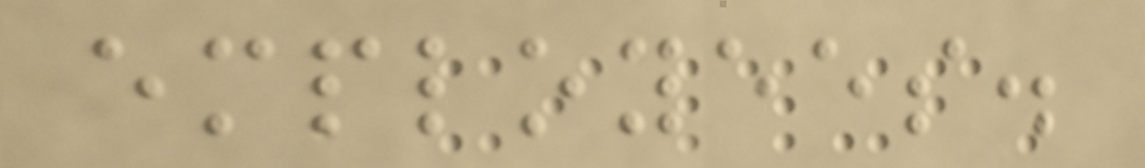employees.
